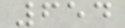654
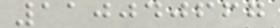110040667
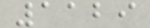1129
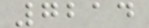7214
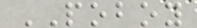POBOY
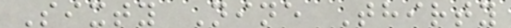Sixty Nine Thirty
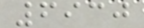6930
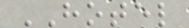HOTEL
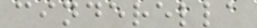cinderella
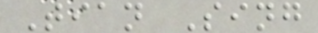Tian Sing
